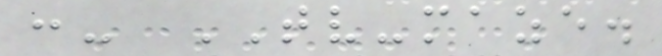:- TV-maze.
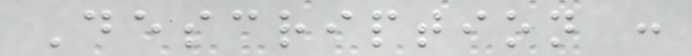Description :
